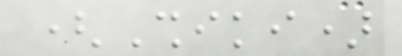(Shiki)
